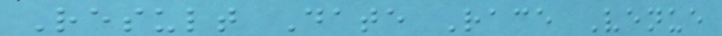Result Date Race Venue
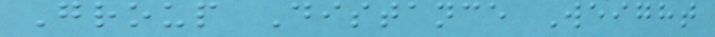Group Distance Weight
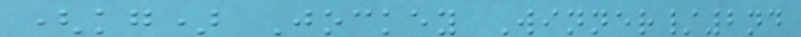(kg) Jockey Winner/2nd
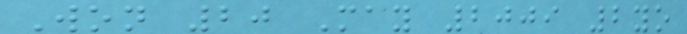Won 20 May 2009 2yo
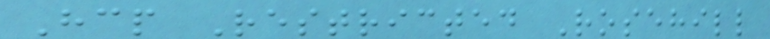Hcp Restricted Rosehill
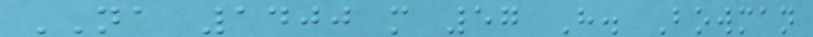NA 1400 m 57 H. Bowman
